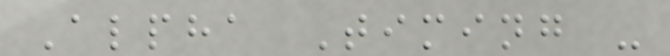Alpha Timing -
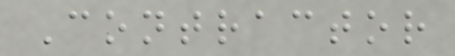Contractor
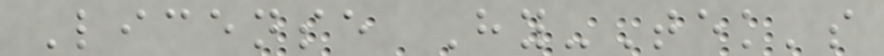License Hy-Tek's
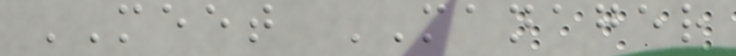MEET MANAGER
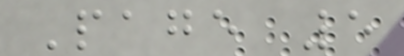Page 5
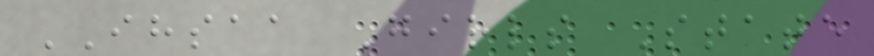IHSAA Girls State
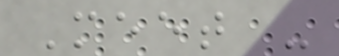Meet -
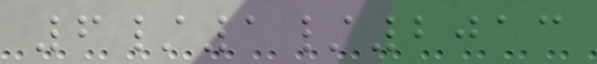6/1/2013
